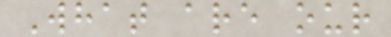What are our
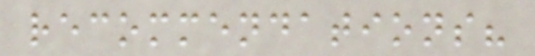recommendations?
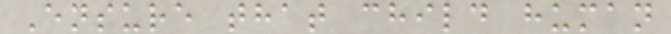Ensure that child human
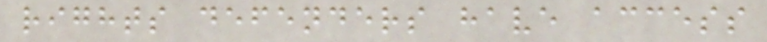rights defenders have access
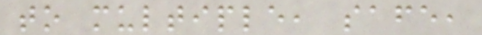to multiple, safe,
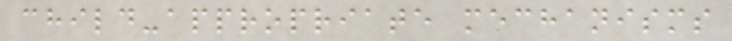child-appropriate mechanisms
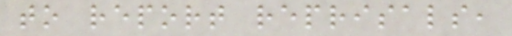to report reprisals,
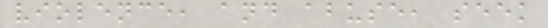violence, and abuse, seek
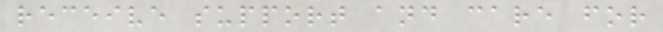receive support and care for
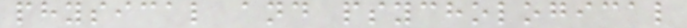physical and psychological
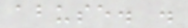abuse. .
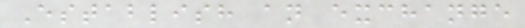Establish an exchange
